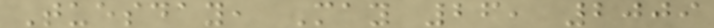Tuesday, May 26, 2009
